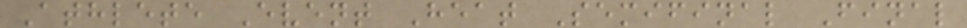Athlete Event Heat Semifinal Final
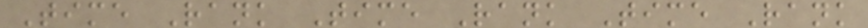Time Rank Time Rank Time Rank
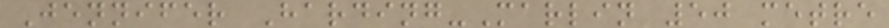Jennifer Harding-Marlin 50 metre
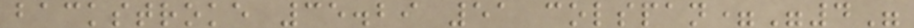backstroke 35.29 51 colspan="4"
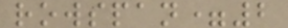rowspan=2
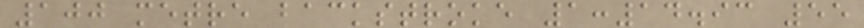100 metre backstroke 1:14.93 55
